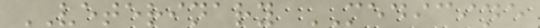VETERINARY MEDICINE
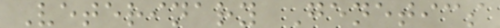Veterinary Genetics
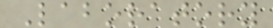Laboratory
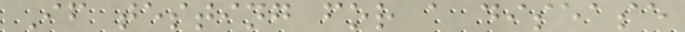If testing for a disease
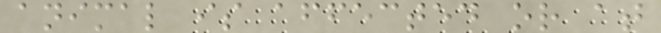animal is affected or at
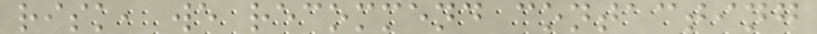risk, we recommend contacting
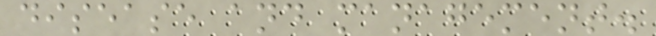disease and management.
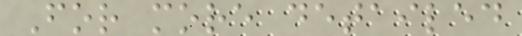For more detailed
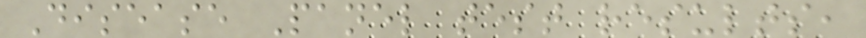Disease Panel test results,
